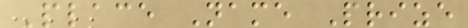Place Name Prize
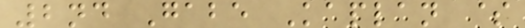2nd Gabe Kaplan $
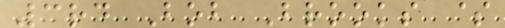3rd Bob Brooks $
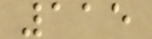115
